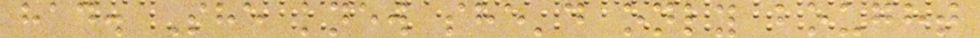had. She knew she'd only bought
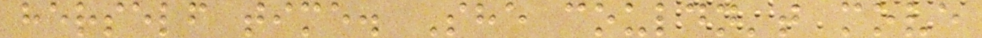herself time. She couldn't move
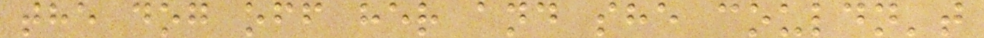the dog off her and she couldn't
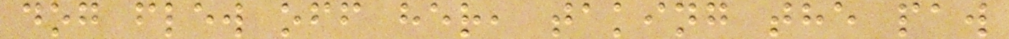dog flew off her, taking the paw
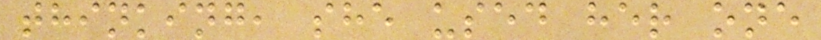thinking, she used her one
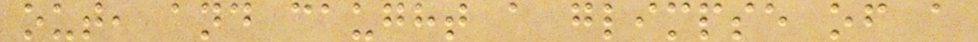out, and caught a glimpse of a
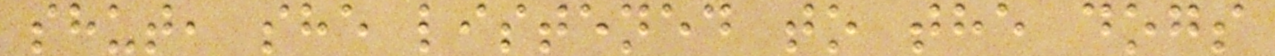shut, she listened to the dogs
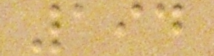194
